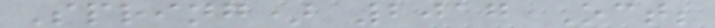Spring) 2017 Oct;
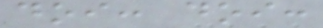doi: doi:
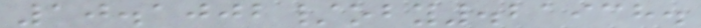10.1002/oby.21938.
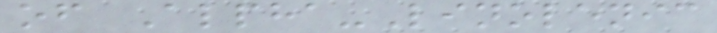of Alpha-Linolenic
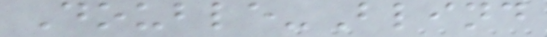Double-Blind
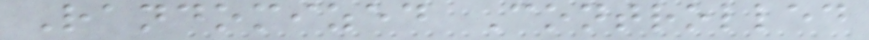Randomized Controlled
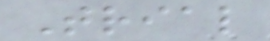Trial
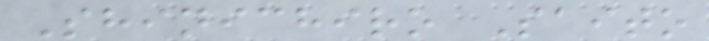Shinichiro Saito
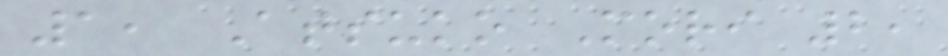1, Atsuko Mori 2,
